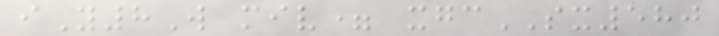iY8W miv= xgcSX580
